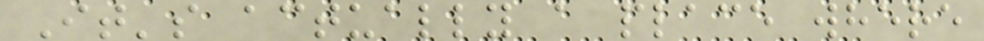It's actually a place where
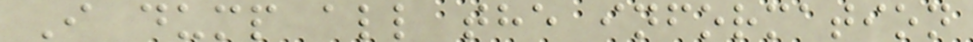I dump all the information
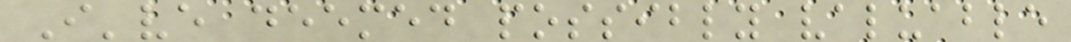I've deemed possibly valuable
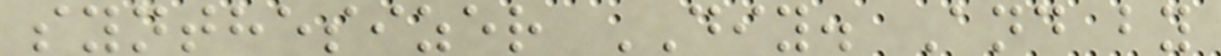synthesizer DIY. And by
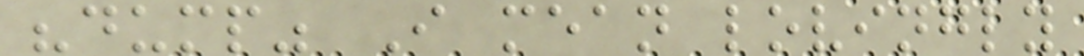"dump" I mean lovingly
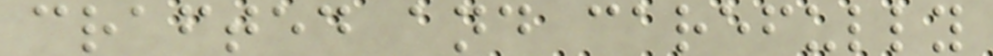crafted and carefully
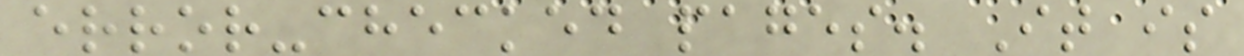error-checked pages. It is
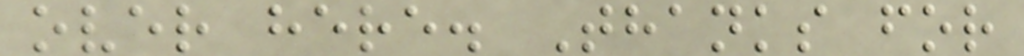over here. Thanks for
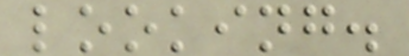looking.
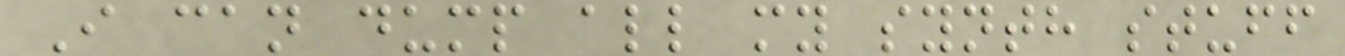I can dump all my synth stuff
